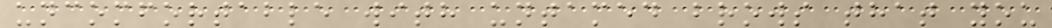uncomfortable with untamed brows that you
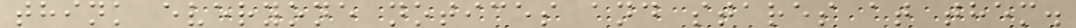think everyone notices and stares at them.
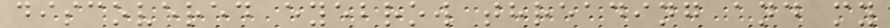discovered eyebrow threading and my
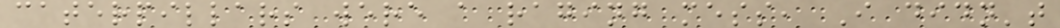caterpillars were a raging mess, I didn't
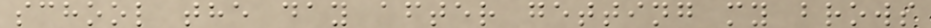school the day after getting my brows
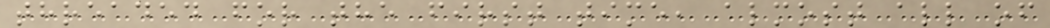threaded for the first time, almost all of
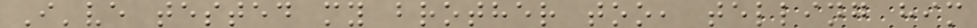I've tested my brother too, telling him
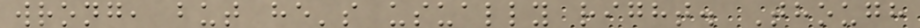wrong, but he's usually right. Though
